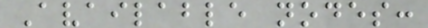Available nodes:
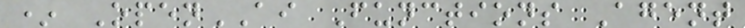* OpenAI Functions Agent
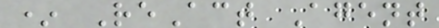* ReAct Agent
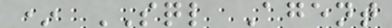* SQL Agent
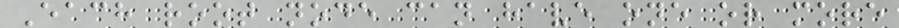Each root node can have one or more
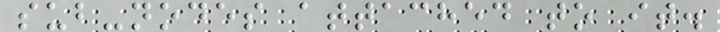sub-nodes attached to it.
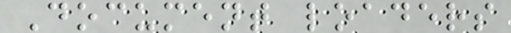Document loaders
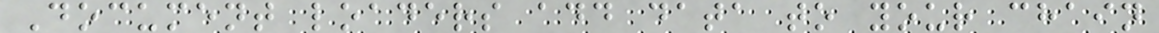Document loaders add data to your chain
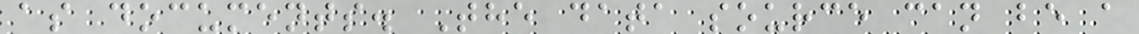as documents. The data source can be a
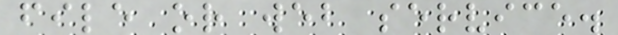file or web service.
